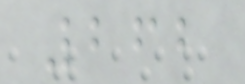262
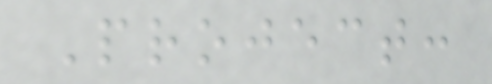Project:
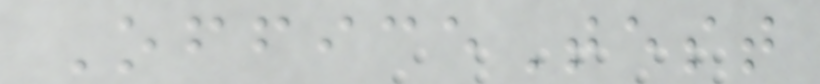OfficeTest
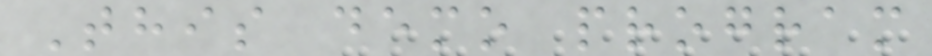This demo program
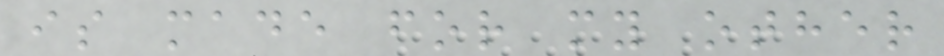is made for my other
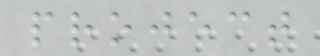project
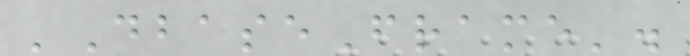'DbaseFrame'.
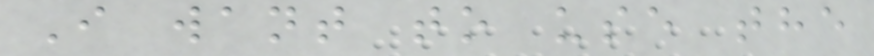I want to use the
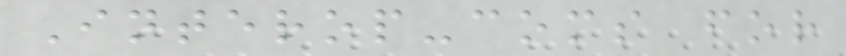Interop-coms for
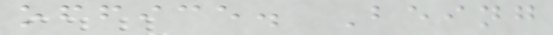office. Being
